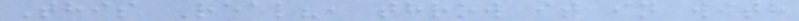This Real?, throw it in with
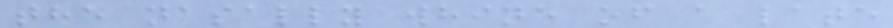the nasally whine of a late
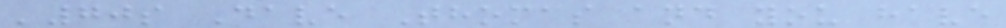'70s Dave Thomas and you have
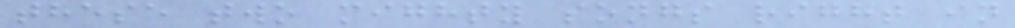these two mighty songs right in
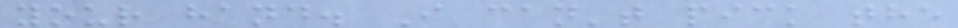your hand. I can't pick the
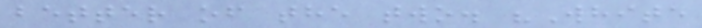better of the two. "White
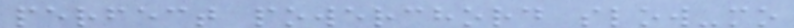perfect powerchord slow-mo
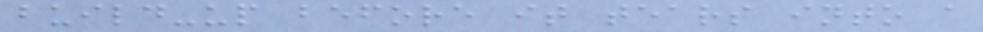build-up before it tears into a
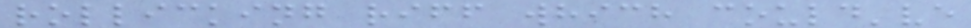rollicking riff which could've
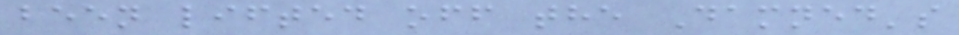been lifted off the Damned's
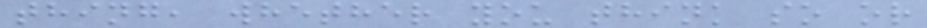thing, whether you think so or
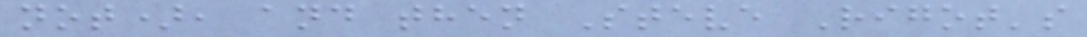not), and then Steve Rigot's
